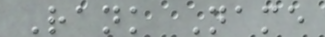Rank Name
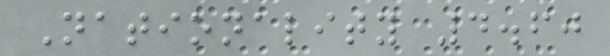Nationality 4.60
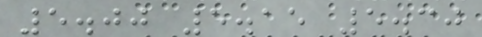5.00 5.15 5.30
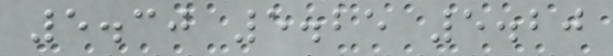5.30 5.25 5.20
